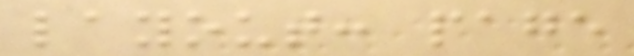layout: page
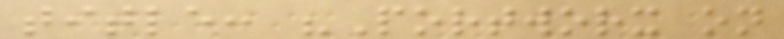title: "Portworx on
